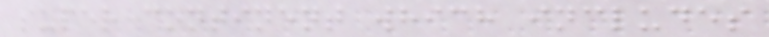super continent which includes
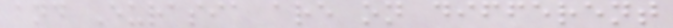and Eurasia are on different
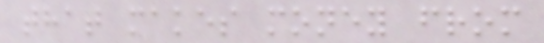that makes money from
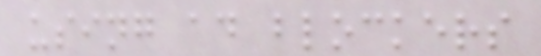using ad blockers
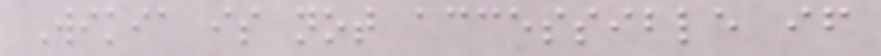Wikia is not accessible if
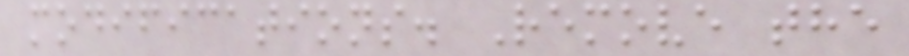modifications. Remove the
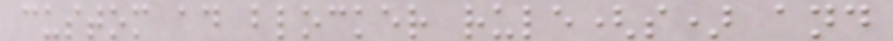custom ad blocker rule(s) and
